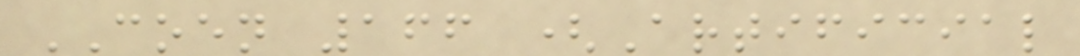COEN 166 (Artificial
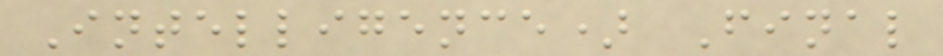Intelligence) Final
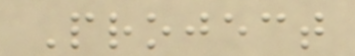Project
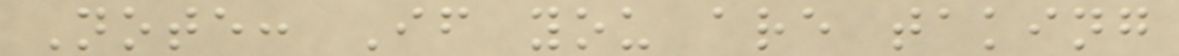Note: If you are taking
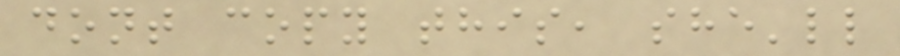dont copy this, she'll
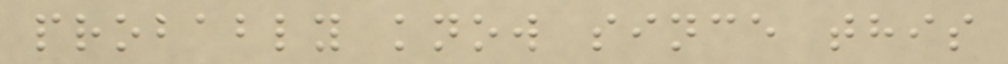probably know since this
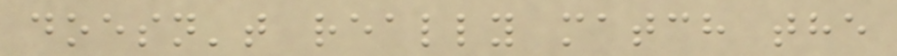doesn't really match the
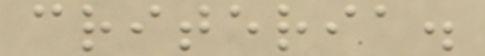criteria.
